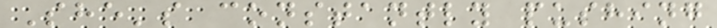She's constantly pushing
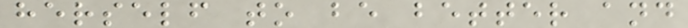herself to be better and
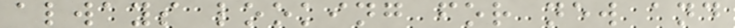always looking for new and
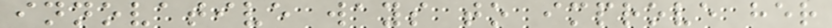innovative ways to improve her
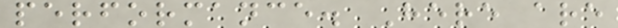performance. Here are
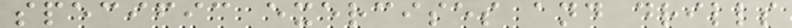specific exercises and drills
